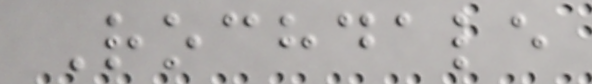Rochdale
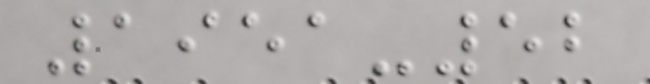1951-52
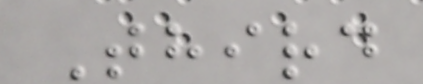Third
